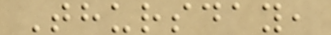Thursday,
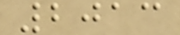2013
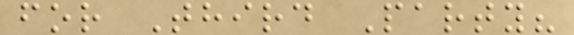for Third Party?
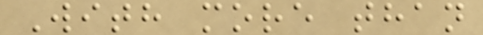With more than
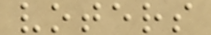voters
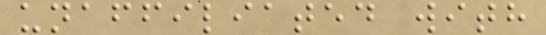unaffiliated with
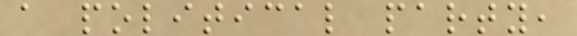a political party,
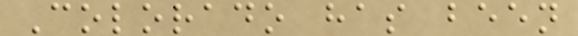Colorado has been
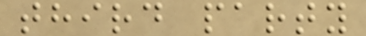third party
